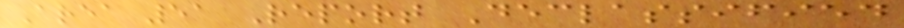Area 51 Report Declassified
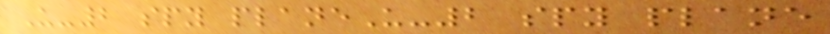U-2 spy planeU-2 spy plane
